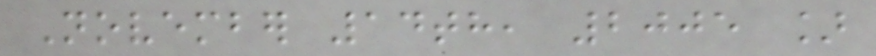November 14th, 2005 ]
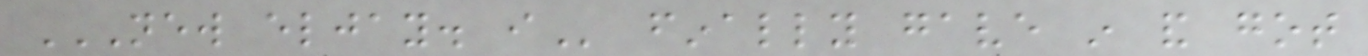NEW ELJAY. I finally gave in and got
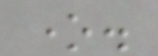one.
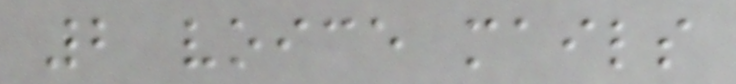2 voice mails
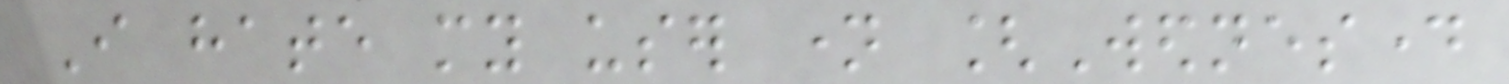I hate my user name [Wednesday
